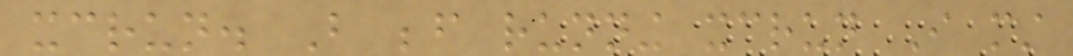xcrun. But before running xcrun I must
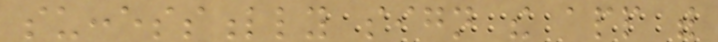successfully sign the app with
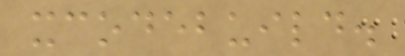xcodebuild.
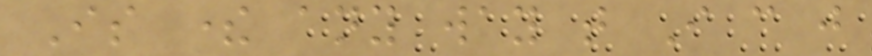Is there any way that I can just
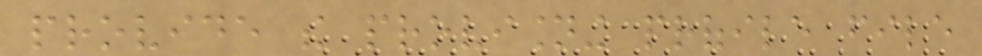provide the provisioning profile file
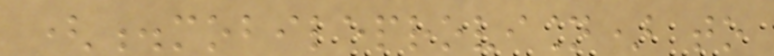(.mobileprovision) to
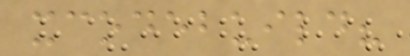xcodebuild?
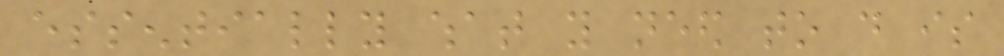essentially what you need to do is
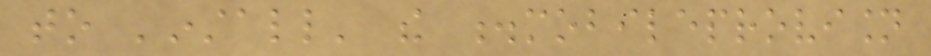to 'install' the .mobileprovision
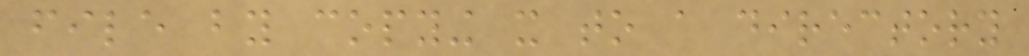file by copying it to a directory
